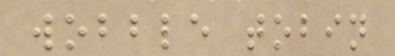wobble tobin
